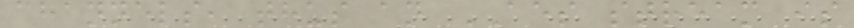channels, thus an AES stream is
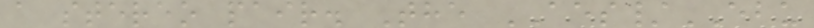a stereo pair. The AES/EBU
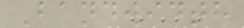Bandwidth
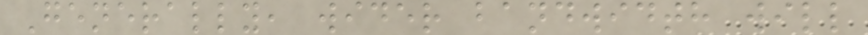Generally, wider bandwidth will
